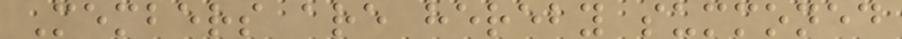Members are hereby summoned
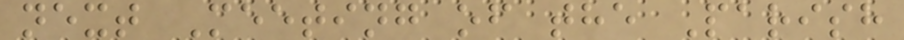next Meeting of the Parish
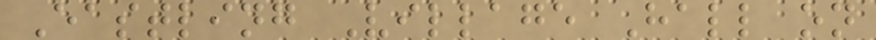Eastling Village Hall on
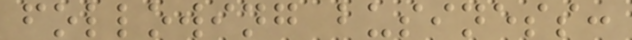following business:
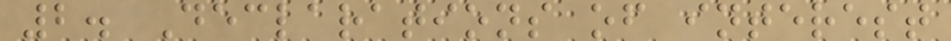2. Declarations of interest
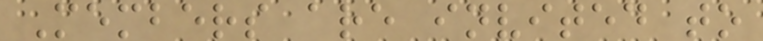Members are invited to
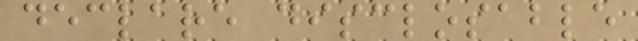declare disclosable
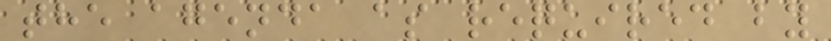the agenda as required by
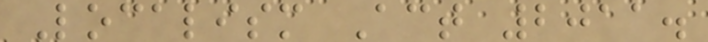Localism Act 2011.
